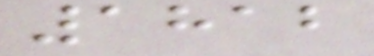1812
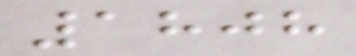1808
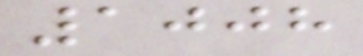1008
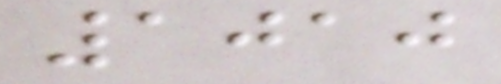1010
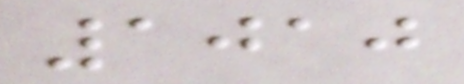1010
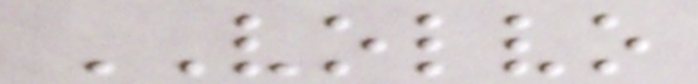VOLVO
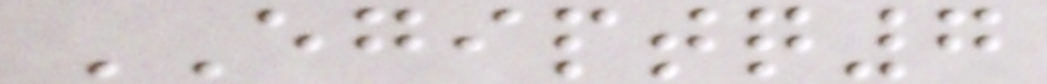EGIPTQ7
